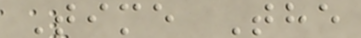Time The
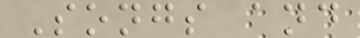Songs and
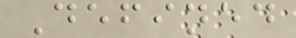Defined
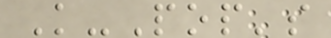K-Pop's
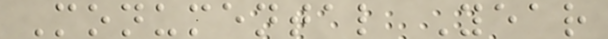Monumental Year
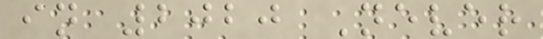in 2020 Never
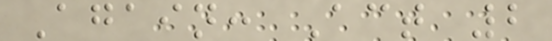Again: Act 2
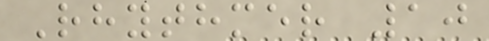Rhythmer 10
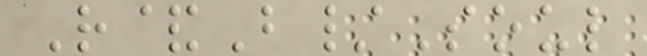R&B/Soul
